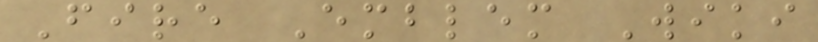Fire Emblem Wiki
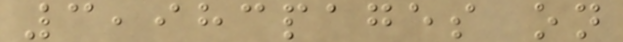3,983pages on
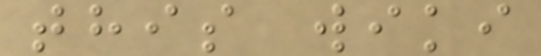this wiki
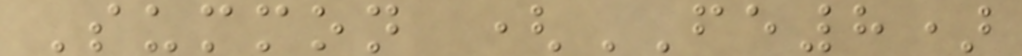Summon (FE8)
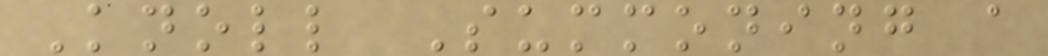Knoll Summoning a
